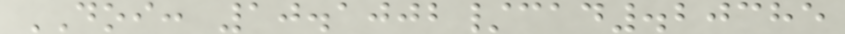DOI: 10.1002/cad.20385
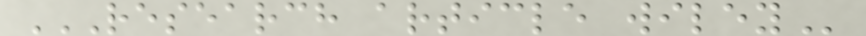RESEARCH ARTICLE WILEY
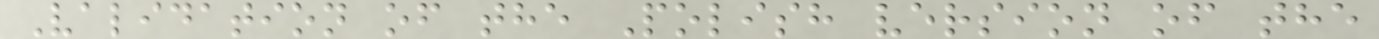Validation of the Polish version of the
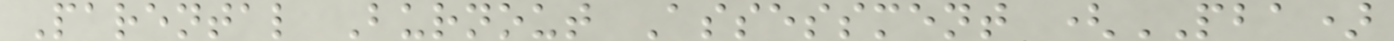Parental Burnout Assessment (PBA)
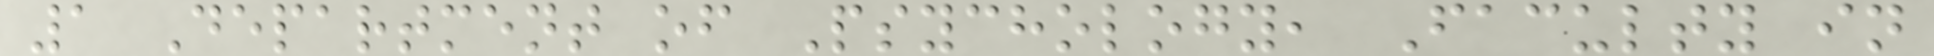1 Department of Psychology, Faculty in
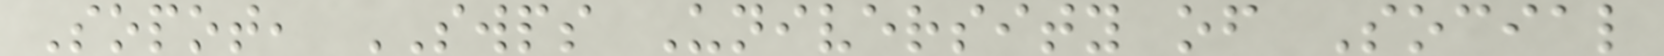Sopot, SWPS University of Social
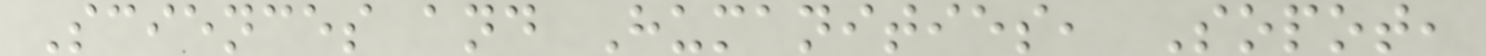Sciences and Humanities, Sopot,
